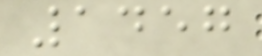1457
